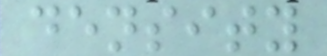density
